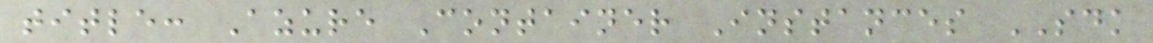title: Azure Container Instances SDK
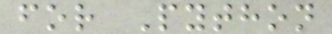for Python
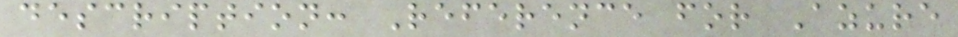description: Reference for Azure
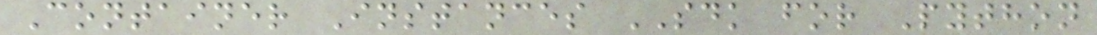Container Instances SDK for Python
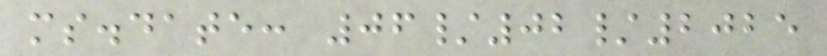ms.date: 06/02/2025
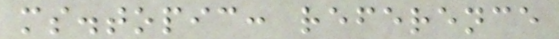ms.topic: reference
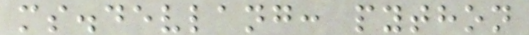ms.devlang: python
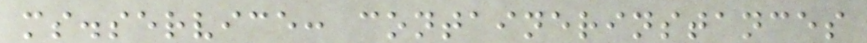ms.service: containerinstances
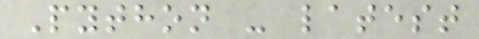Python - latest
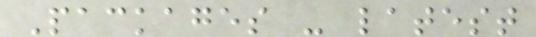Packages - latest
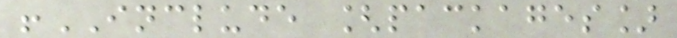!INCLUDE [packages]
